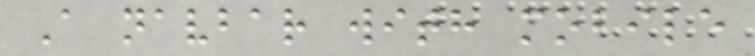A navbar with mobile
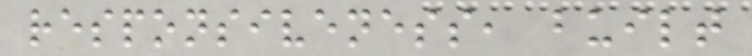responsiveness, built
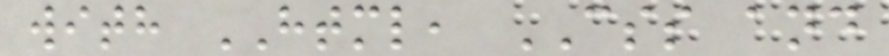with HTML, CSS and
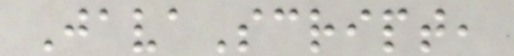JavaScript,
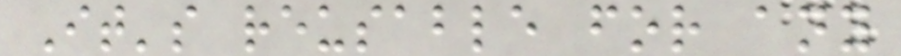It's reusable for any
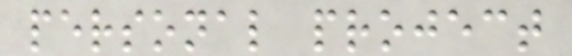personal project
